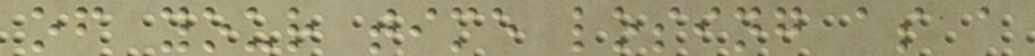of your time losing as a
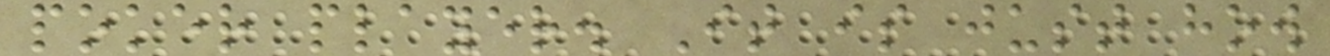poker player. It is just how
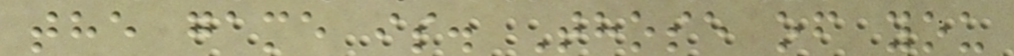the game is. Those of you
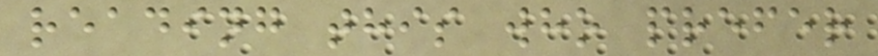reading this who prefer
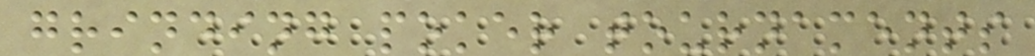grinding poker tournaments
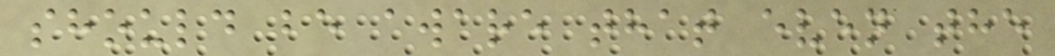should be aware that even the
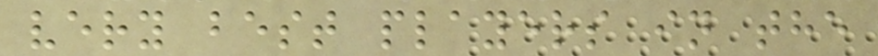very best players in the
